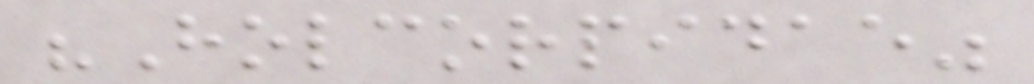"Holcorpidae"
